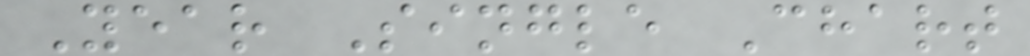Year Single Chart
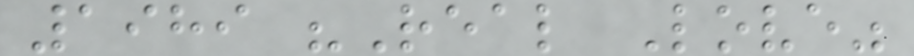1989 "Real Love"
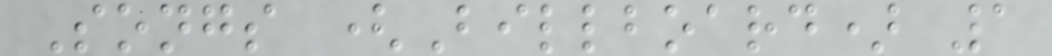Songs (Billboard) 1
